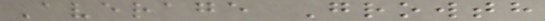Average Growth
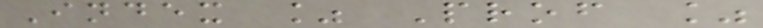Index % Prof %
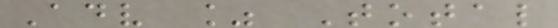Adv % Total
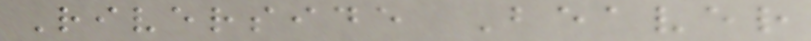Riverside Beaver
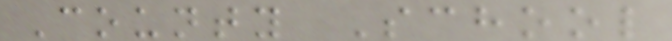County School
